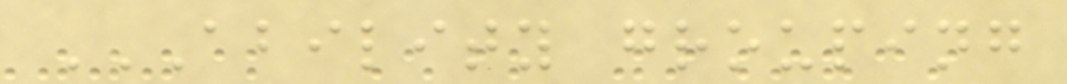ABILITY GROUPING
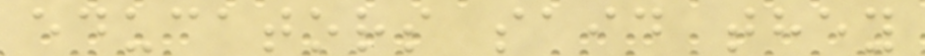educators said they
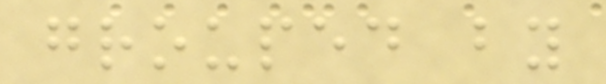grouped by
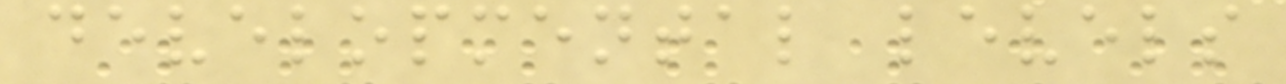developmental levels
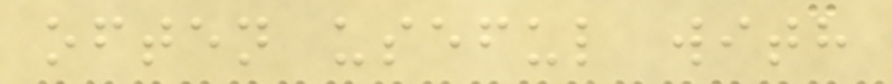often useful with
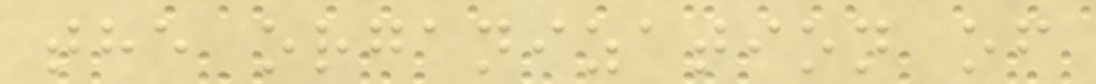the organization of
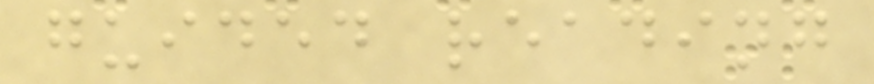guided reading
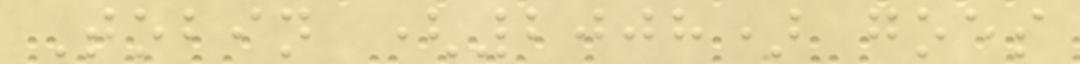Tobin (2008) goes
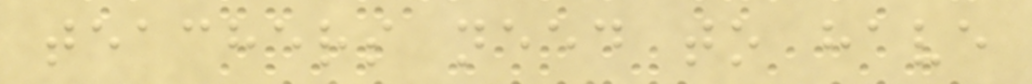teachers need to have
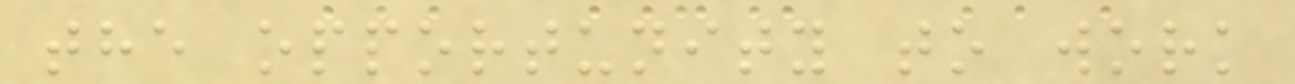the opportunity to work
